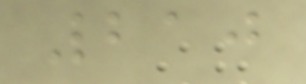210
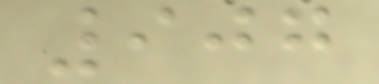907
